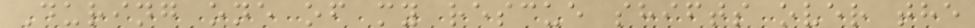During one of my rescue shifts over the
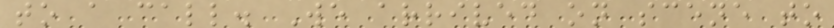to a call. We arrived on scene to
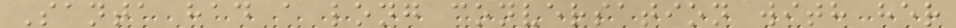Santa had a long conversation with her
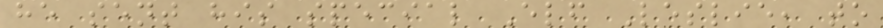he sent his special Elf Leslie, to
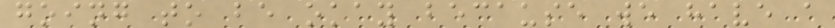going to be okay because we have a
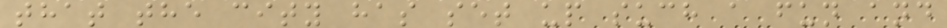that the city has set up such a fun and
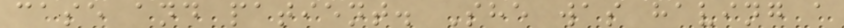case and patient. She was having a
